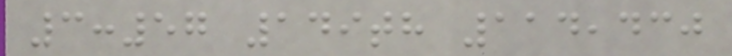3:57 149th 114,430
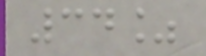34%
